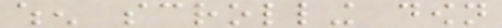when scrolling down
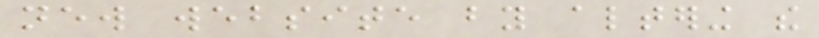new website by altering the
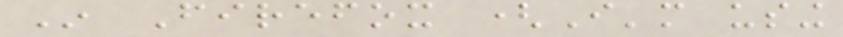In Firefox (I'm using
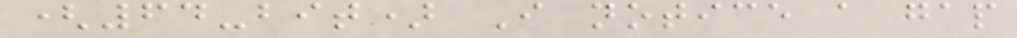(64-bit) I notice a gap
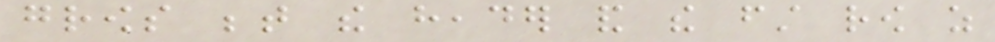grows between the header and the first row as
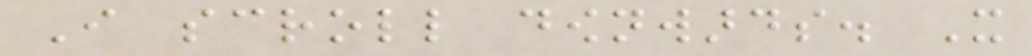I scroll downwards. It
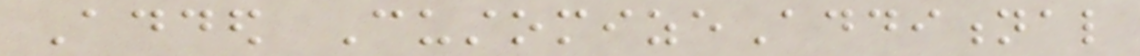Added CustomizeAdditional
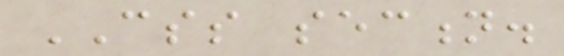CSS section.
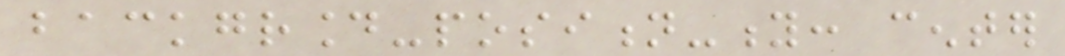background-position-y: center
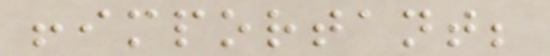!important;
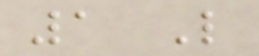1 Like
